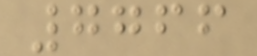7766
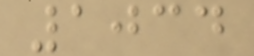1034
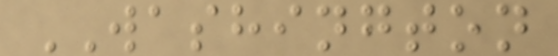WASHINGTON
